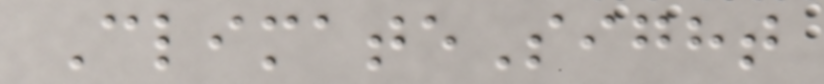ClimateSight
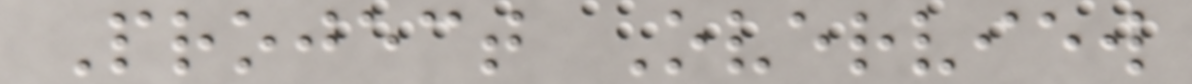Project Overview
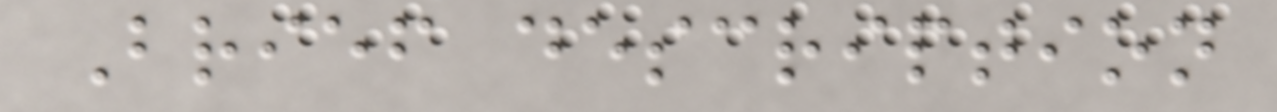Brief description
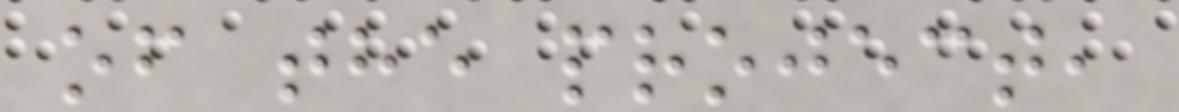of the project,
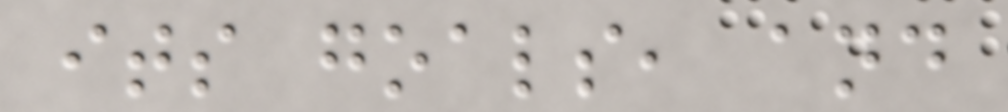its goals, and
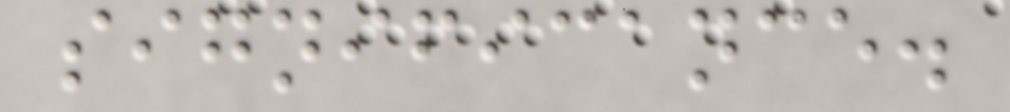significance.
